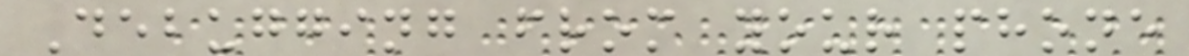Debugging from your phone
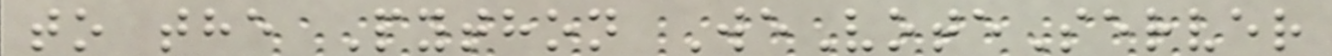to the Python WeVoteServer
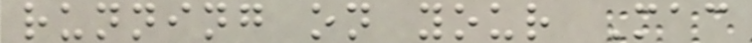running on your Mac
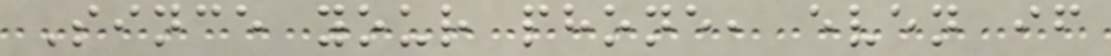Since your phone, even if
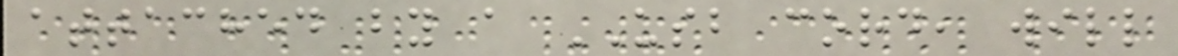attached by a USB cord, will
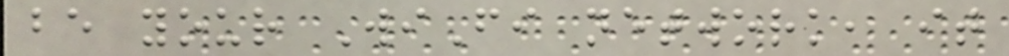be your WiFi network, it
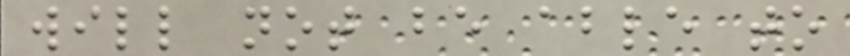will not be able to
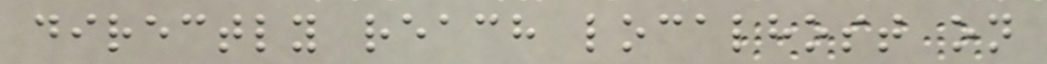directly reach localhost on
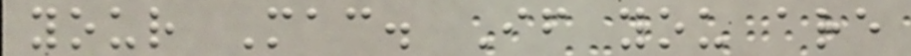your Mac. If you are
